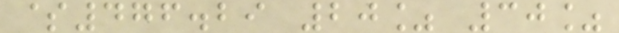$476.29 20% 30%
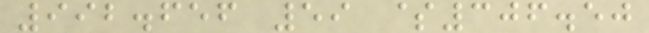992.656 59 $306.50
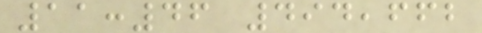11:46 494,662
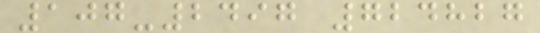107-2497 724827
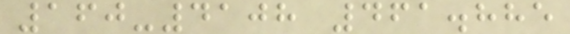160-4108 461.885
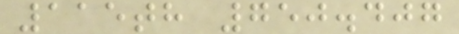115th 750.407
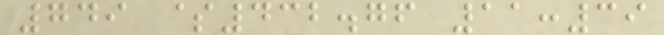749 $432.76 11:39
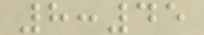8:45
